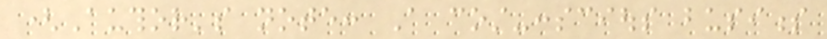(Author's note: A cost-conscious business
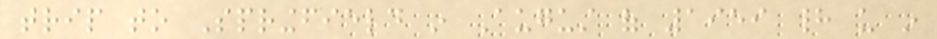trip to Springfield in August of 1959 had us in
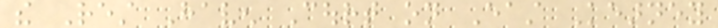the Rest Haven Court on East Kearney
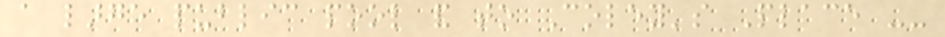a large public pool and to Coley's Place --
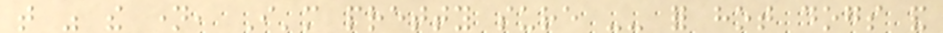that was the name, I'm pretty sure -- for hot dogs and
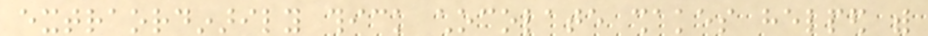extraordinarily thick chocolate shakes helped with
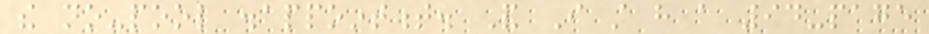the no-pool disappointment. And I still have a 94-page
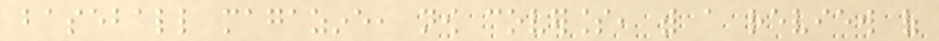baseball magazine, now coverless, with a review of
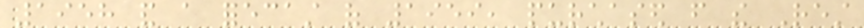1958 and a forecast of 1959, purchased from the Rest
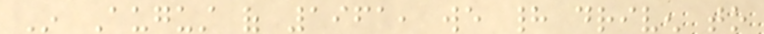In August of 1961, we had driven to
